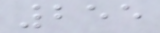255
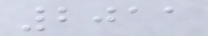2011
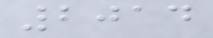2014
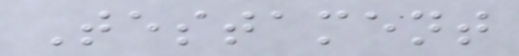Testament
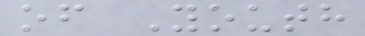of Youth
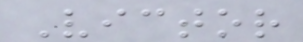Victor
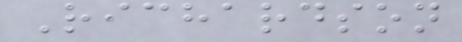Richardson
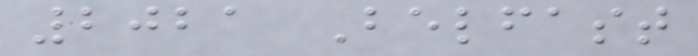2021 Belfast
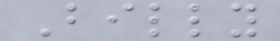Billy
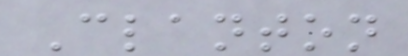Clanton
